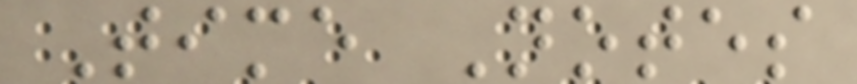Time Notes
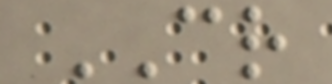CR
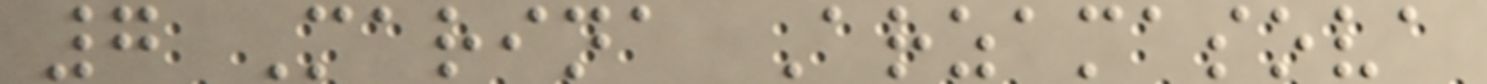7 Marina Arzamasova
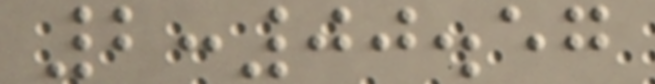2:00.57
